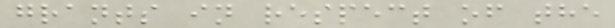grants in respect of the
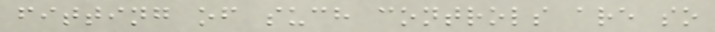fitting of such controls are so
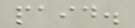paid.
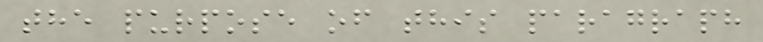the purpose of this paragraph
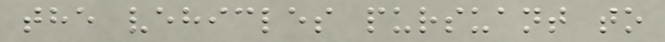the vehicles pursuant to
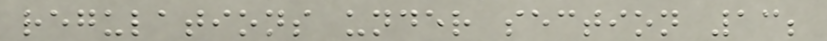regulations under section 13;
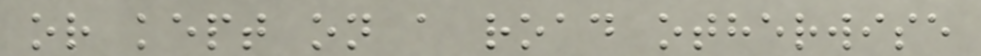or kept on a road otherwise
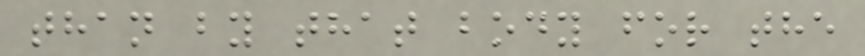than by that body for the
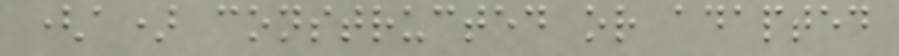(a) constructed or adapted
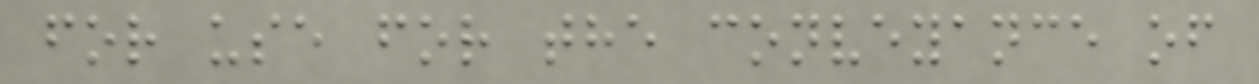for use for the conveyance of
